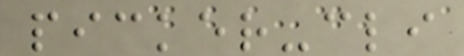picker-cli
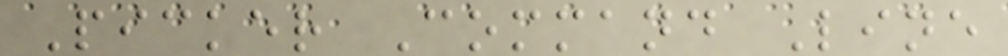Picker Command Line
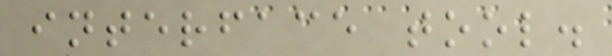interface tool.
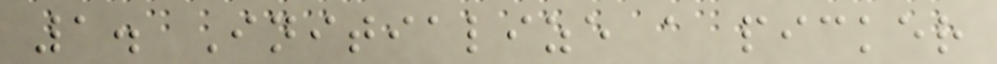1. Initialize a picker
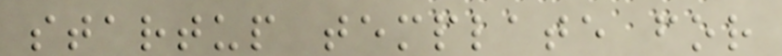startup template for
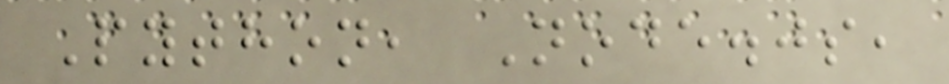Python, Node.js,
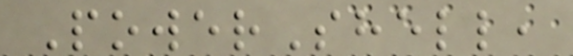PowerShell,
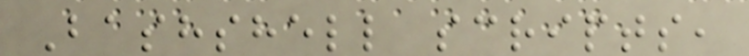Bashshell scripts,
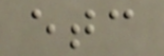etc
